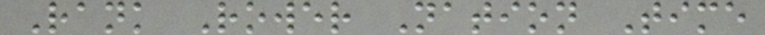Rank Rower Nation Time
